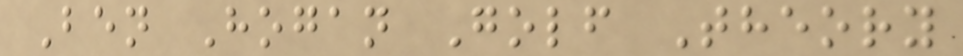Ben Hogan Golf Theory
